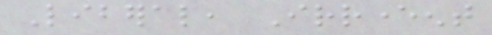Liberal, Irreverent
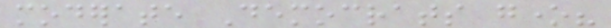moderate Democrats gone?
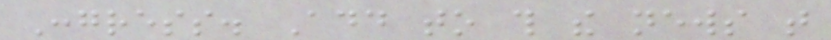Congress. Add to this the news that
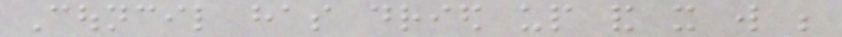Council has dried up and it will be
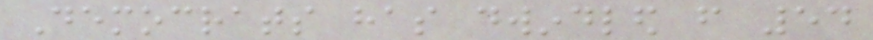Democrats has dwindled from 54
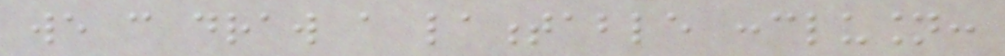we can draw a lamentable conclusion:
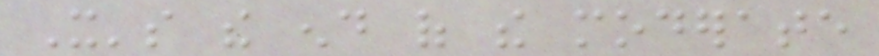It's the end of the moderate
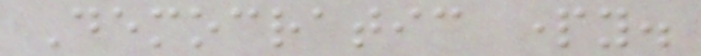Democratic party.
